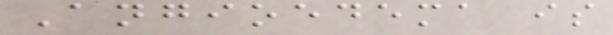Angioedema is
